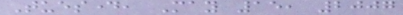Tuesday, May 15, 2007
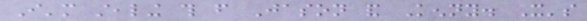I'm stealing this from Jason and Kenny. It's
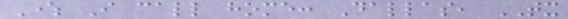Where I call home: Dallas, TX
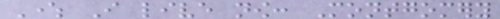Where I live now: Montgomery
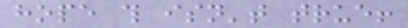hope this isn't true!
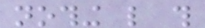nothing like this
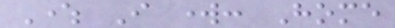Where I work: Home
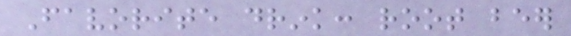Favorite drink: root beer
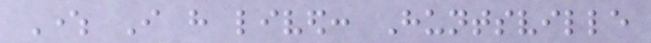Where I have lived: Huntsville
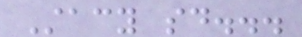Stacy said...
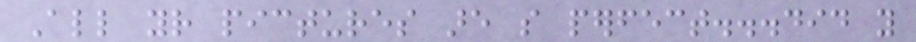All your pictures are so perfect...did you
